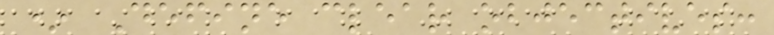* Define clear objectives:
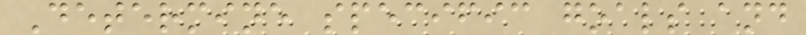Determine specific goals and
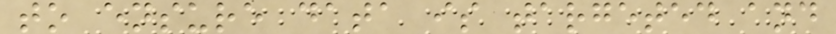to ensure data is targeted and
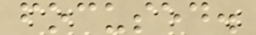focused.
